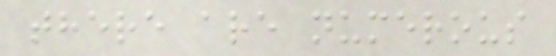there are numerous
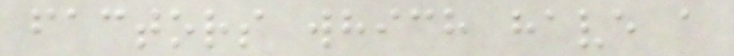factors which have a
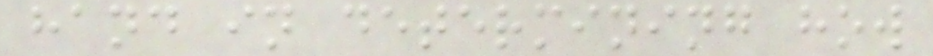hand in determining how
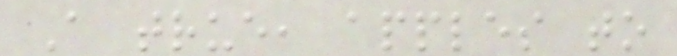A true, apples to
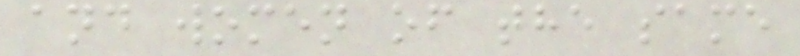and women of the same
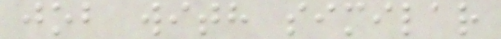job with similar
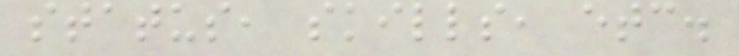status, skills, etc.
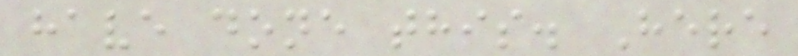have done this. Here
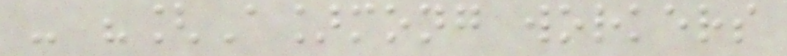- "[A]mong workers
